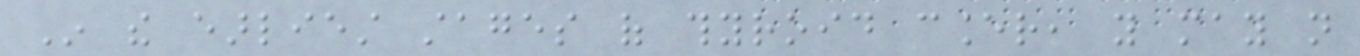In the earliest stages of thyroid cancer, you may not
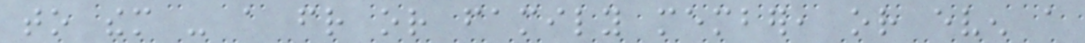to them - a friend or family member, or even a
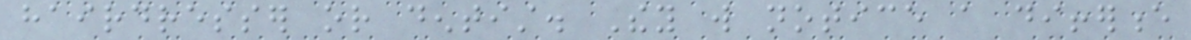hairdresser or dentist. They will notice a difference
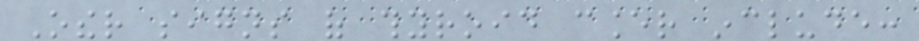Other signs of thyroid cancer include:
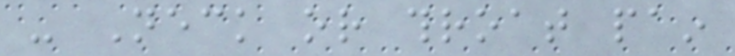- Neck or throat pain
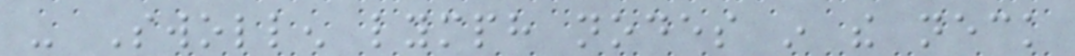- Swollen lymph nodes in the neck
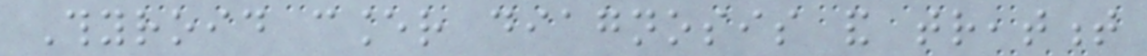Thyroid cancer diagnosis and treatment
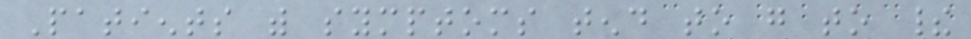Patients with symptoms tend to go to their
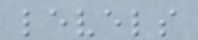levels
